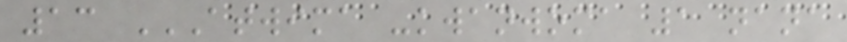13 ATWIMA -KWANWOMA 1 NANA
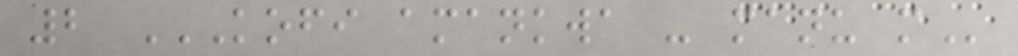2 KOFI AMANKWA - MANU M
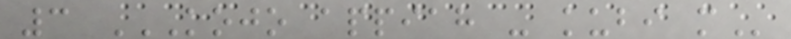3 KOJO APPIAH - KUBI M
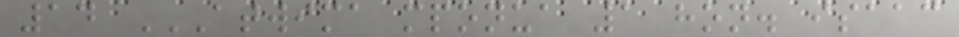14 ATWIMA MPONUA 1 HON. ISAAC
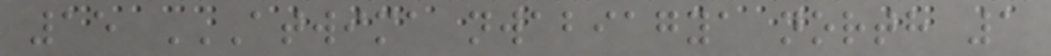15 ATWIMA NWABIAGYA NORTH 1
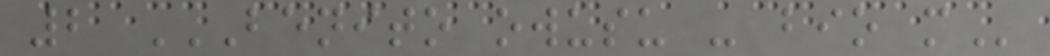2 BENITO OWUSU - BIO M
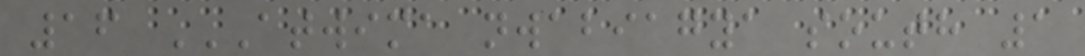16 ATWIMA NWABIAGYA SOUTH 1
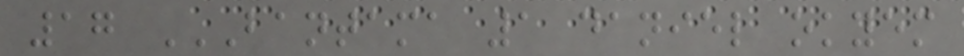17 BANTAMA 1 DANIEL OKYEM
